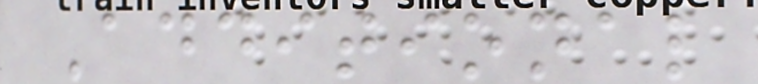Additional
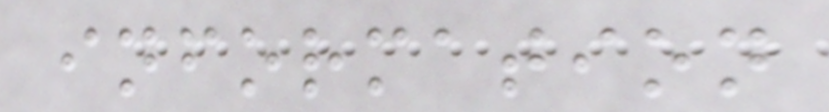information
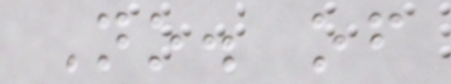No. of
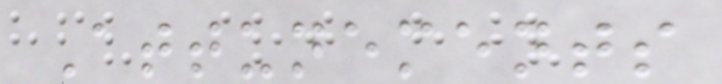Attunements
